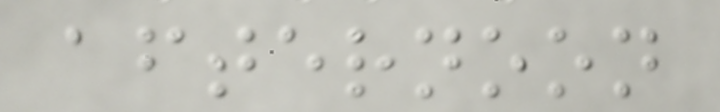afternoon
